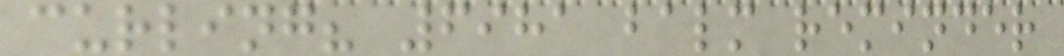curling? 6981 balm reminder
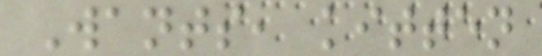Wants, kitten
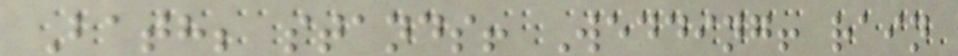Bath; stands! Wedding! rain
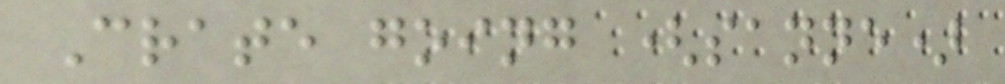Crate going (sanne)
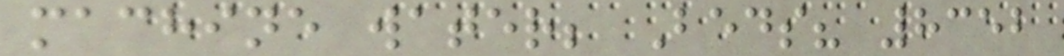machine water; Beds? 8352
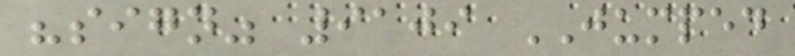"sign" 9109 JUMPED
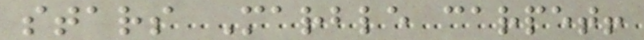stars Marble carpet!
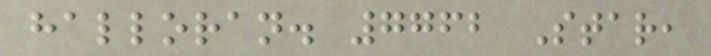halloran. 7762 Star,
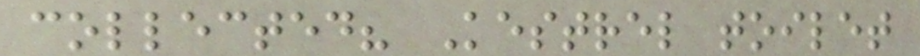collected? Kestrel toilet
